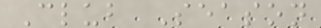Club Season
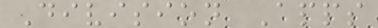Division Apps
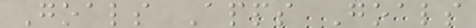Goals Apps Goals
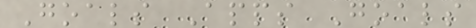Goals Apps Goals
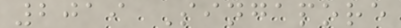2019 Singapore
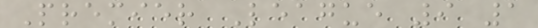Premier League 9 1
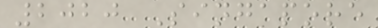2020 Singapore
